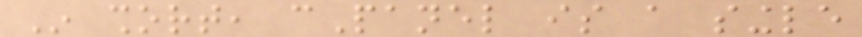In short, cPanel is a single
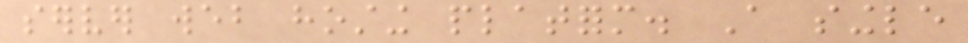server web hosting platform. A single
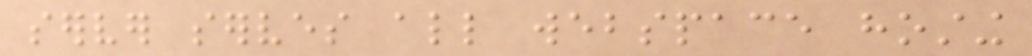server serves all webspace hosting
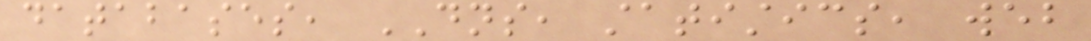databases, DNS, statistics, web
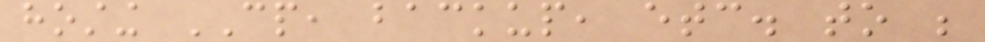hosting CP, backup, etc. to be
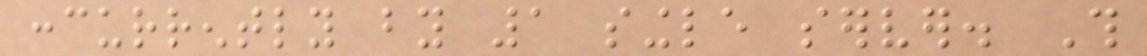concurrently by 1 single server. This
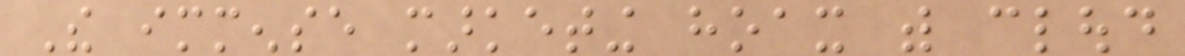The immense marketing hoax with cloud
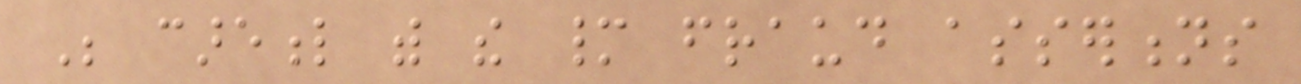Be careful with the many fraud assertions
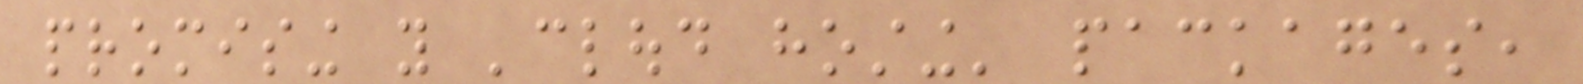promising you 'cloud hosting' packages,
